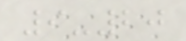9-20
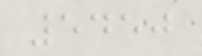5450
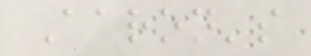Aaron's
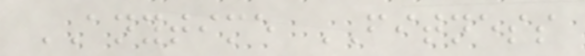ANYTIME FITNESS
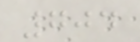704
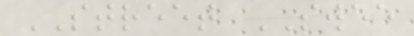STREET SWEE
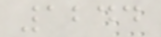1244
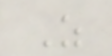Z
